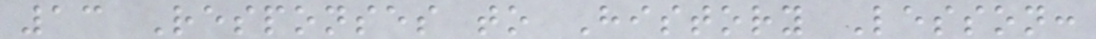13 Responses to History Lesson:
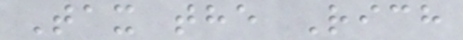Tax the Rich
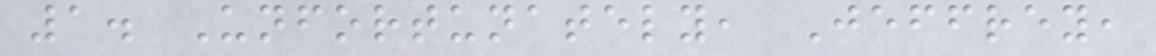1. Unfortunately, Jeffrey,
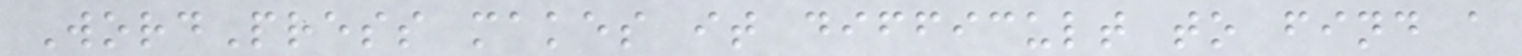WordPress makes it difficult to find a
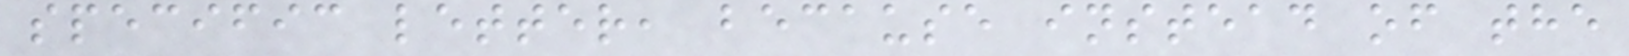specific letter, because instead of the
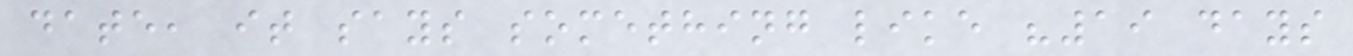date, it says something like "19 days
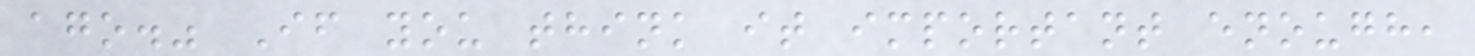ago." If you think it important enough,
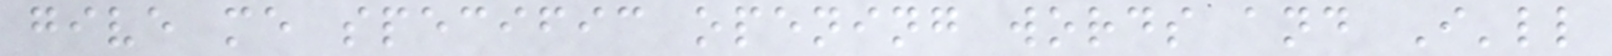give me specific opening words and I'll
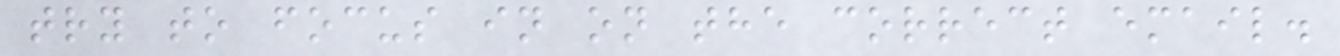try to focus in on the correct email.
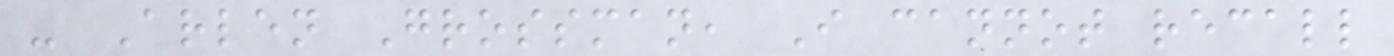- Arlen Grossman, I cannot recall
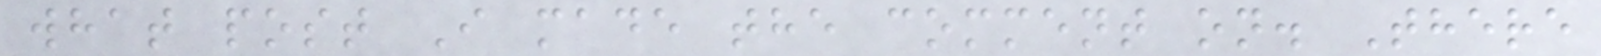what post I made the comment on. There
